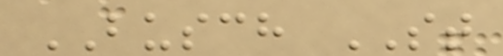BUSCH ST
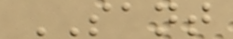SANT
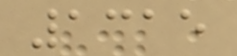1315
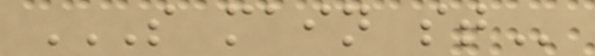S MAIN ST
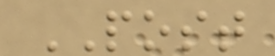POST
